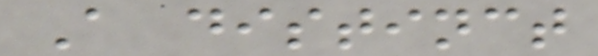A distinct
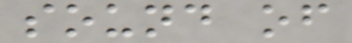sound of
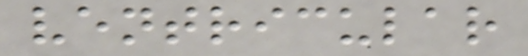ventricular
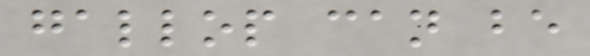gallop can be
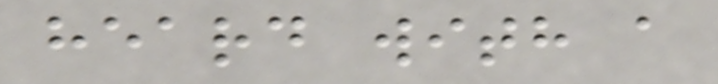heard with a
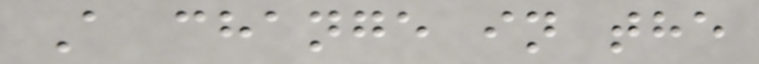A change in the
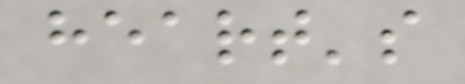heart's
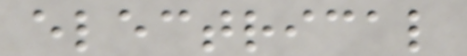electrical
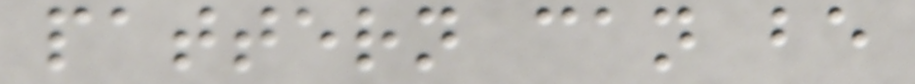pattern can be
